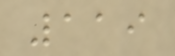119
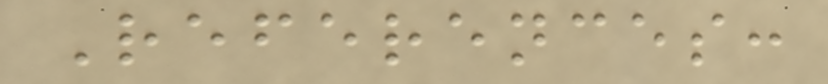References:
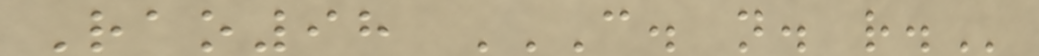Rao98 C. N. R.
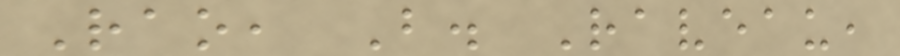Rao, B. Raveau,
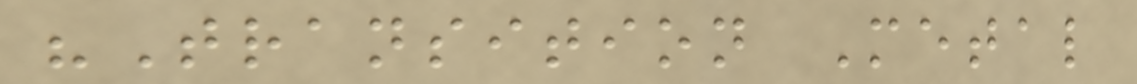"Transition Metal
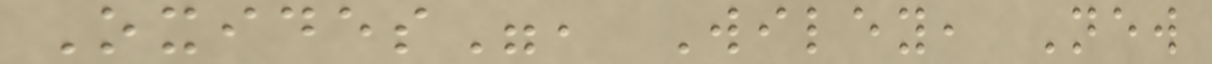Oxides", Wiley, New
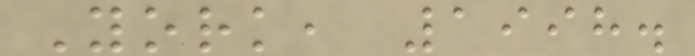York, 1998.
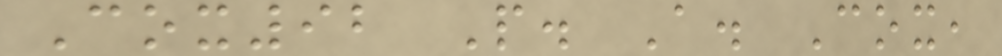Cox92 P. A. Cox,
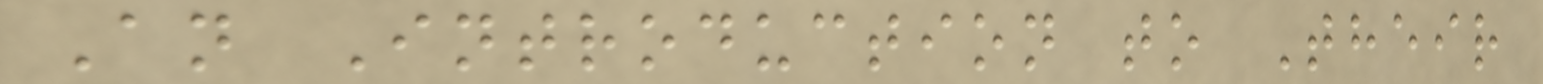An Introduction to Their
